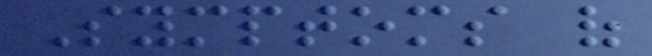Symptoms of
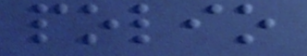polio
